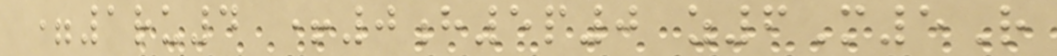=1ru4 +0h5p0 z6M5R
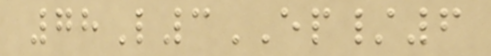78L3EP/6
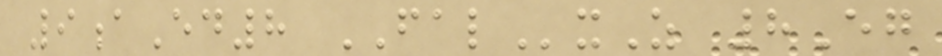9aEd8 FALxZ 8Eg
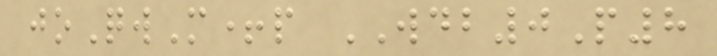joQwM+p WDB0P8
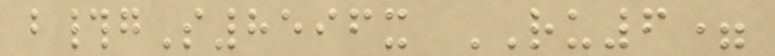b#gS8596x RU6=
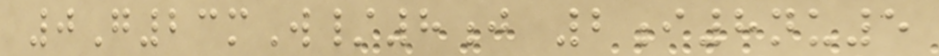0G23mW/8j 2i8nu5
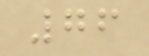76
